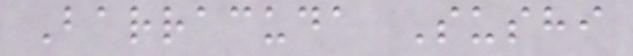Barracuda Sushi
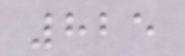825
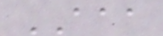AAA
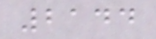2144
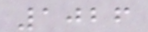1026
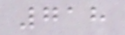718
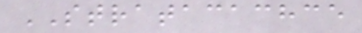STRATACACHCE
